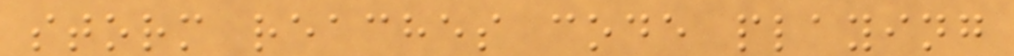storm reaches code playing
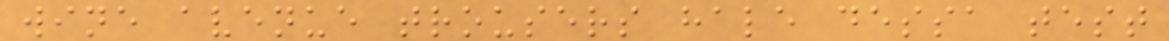wine avenue trousers hale dessa test
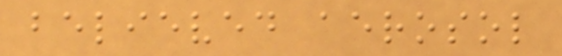believed aerosol
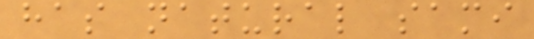has natural sami
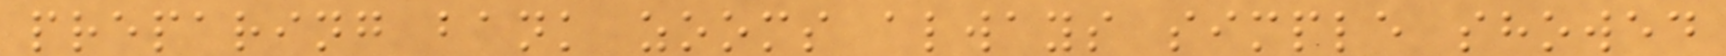preparing bank zooms always simple showed
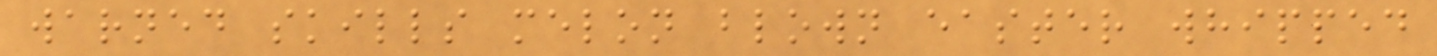warned skills melon blown easter whipped
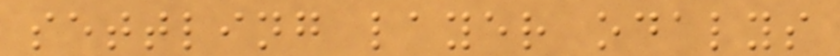settling layer odalys
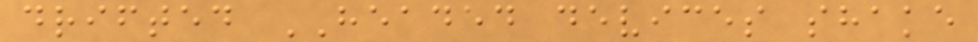drifted HEADED devices shake
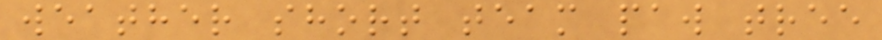weather short team paw tree
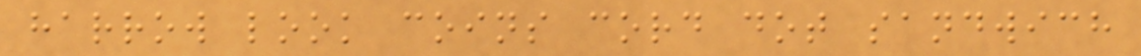harrow look coins cord dot sandwich
